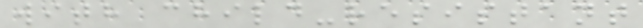with child-resistant
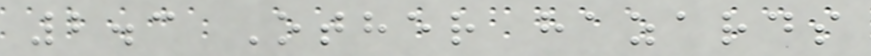2.3 Other hazards
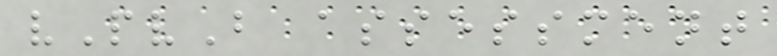vPvB assessment
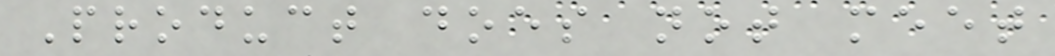Product does not meet
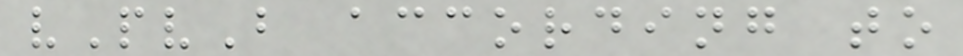vPvB according to
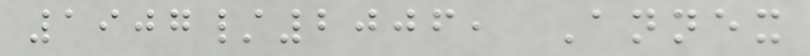1907/2006, Annex
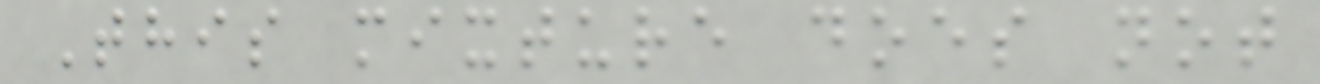This mixture does not
